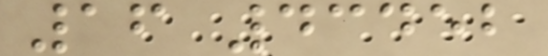16 43452
